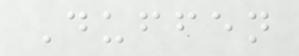Duffen
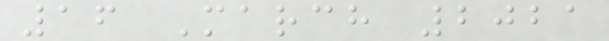16 March 2021
